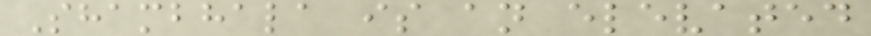Shambhala is an elevated
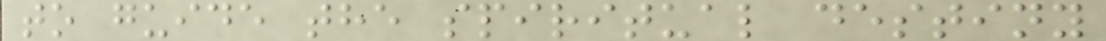to guide the spiritual destiny
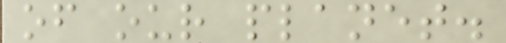of our planet.
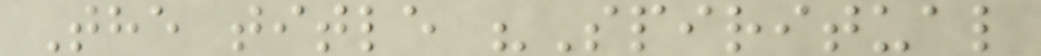The title "Spiritual
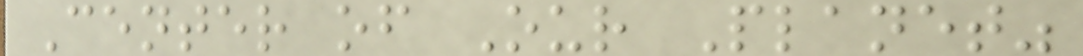Center of Our Planet"
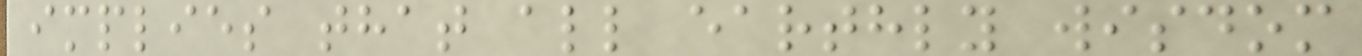implies that all earthly wisdom
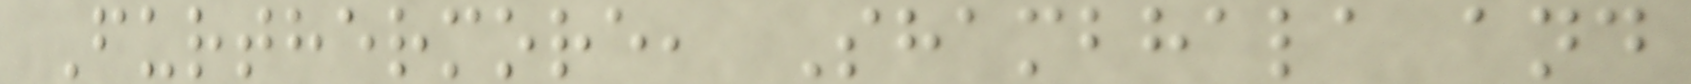Furthermore, Shambhala and
